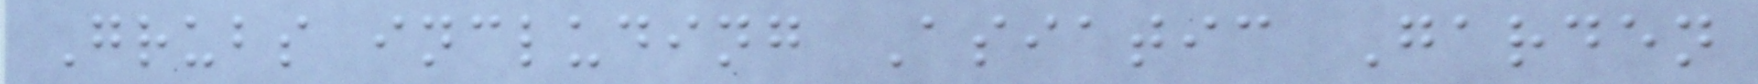Grubs including Asiatic Garden
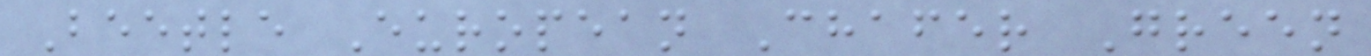Beetle European Chafer Green
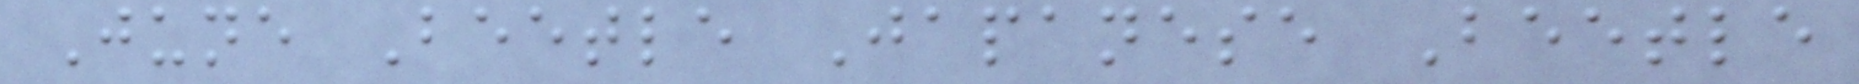June Beetle Japanese Beetle
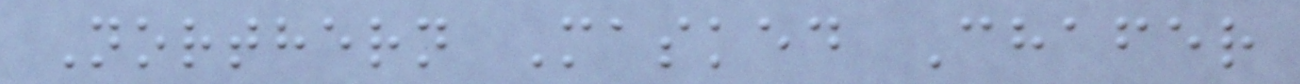Northern Masked Chafer
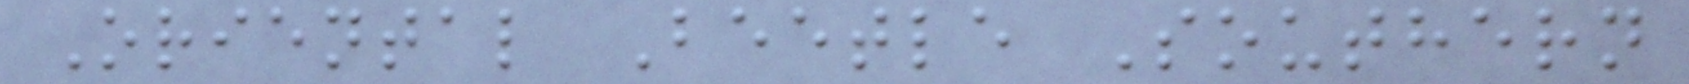Oriental Beetle Southern
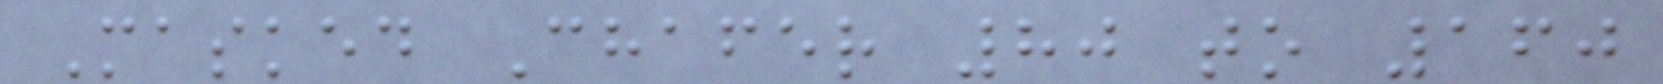Masked Chafer 80 to 160
